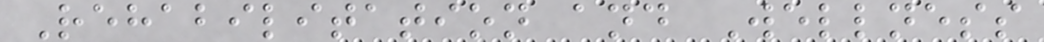Rehabilitation and Wellness
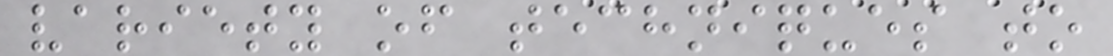variety of techniques to
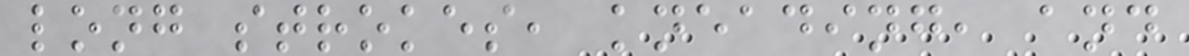long strokes, kneading, and
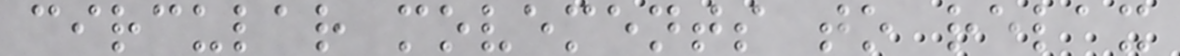circular movements to relax
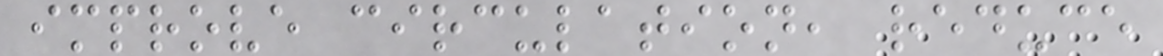improve circulation, reduce
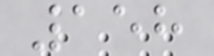158
